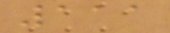111
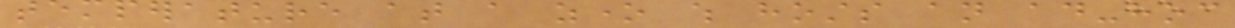temperature at a zone which hosts an ad-hoc
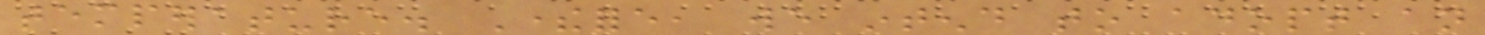temperature. Therefore, we intend to adopt an
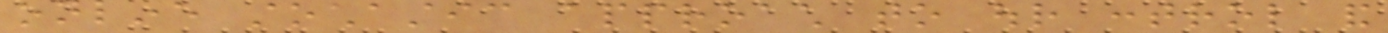online stochastic approach to our control and
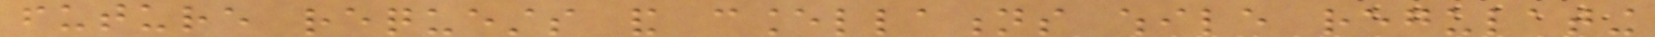future requests and cancellations while regulating
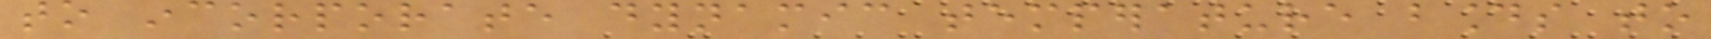to incorporate dynamic temperature bounds to
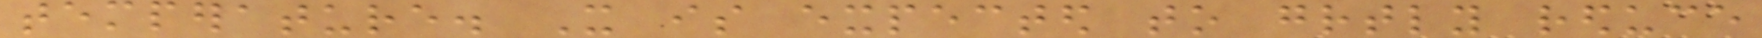temperature. It is expected to greatly reduce
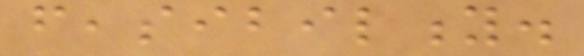feasibility.
